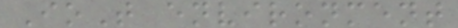IoT environment
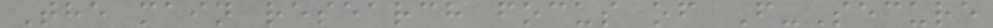The main research focus of F-Secure
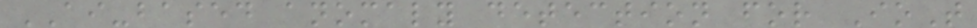AI-based anomaly detection for IoT
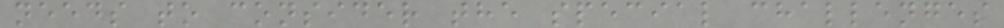needs to consider the special challenges
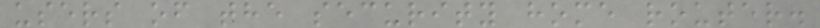users of the security home router.
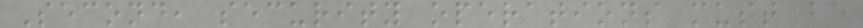Second, security operations must be
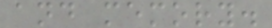and memory.
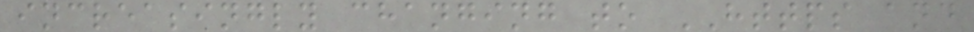increasingly changing to HTTPS and
